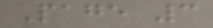Page 3
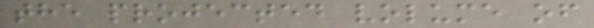the projected volume of
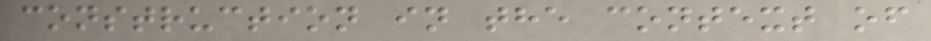construction in the context of
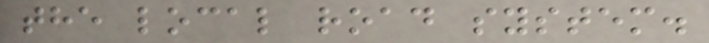the local road system.
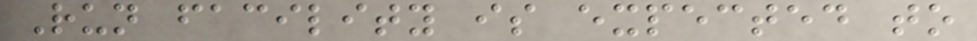Run facility is expected to
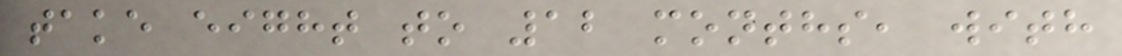take eight to 12 months, with
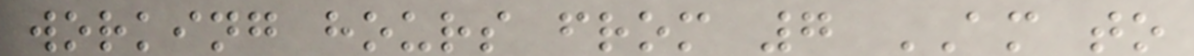working hours from 7 AM to
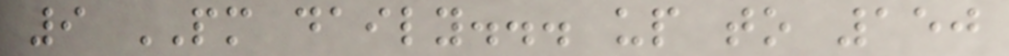9 PM daily... up to 150
